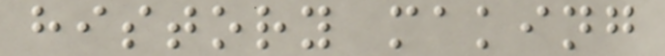history making
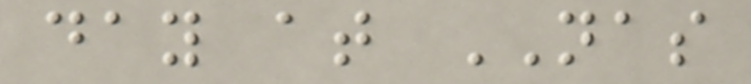day at NAS
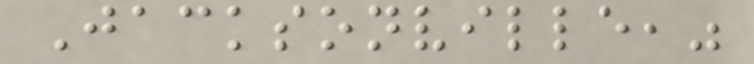Jacksonville,"
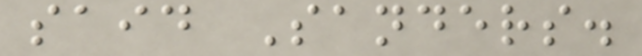said Sanders.
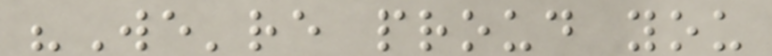"We're proud you
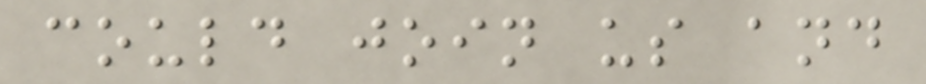could join us and
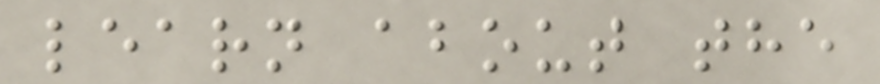learn about the
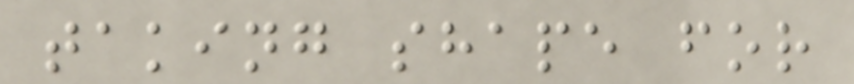taking shape for
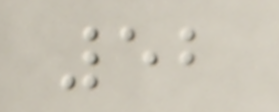52
